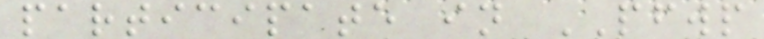participate in PFWP
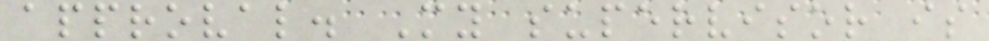approval. My supervisor is
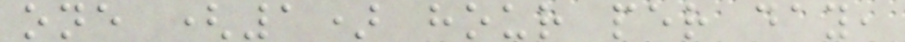one (1) hour per day,
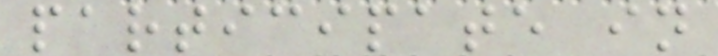participate in
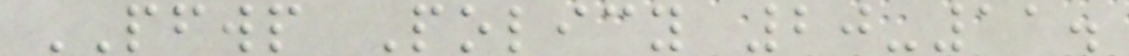PFWP Policy 20-11.
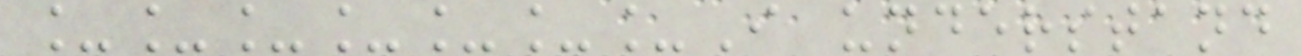_______I understand
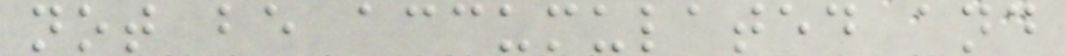not be accumulated and
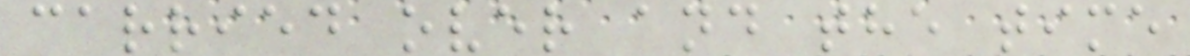carried over and the time
